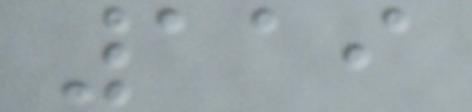119
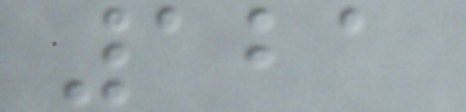121
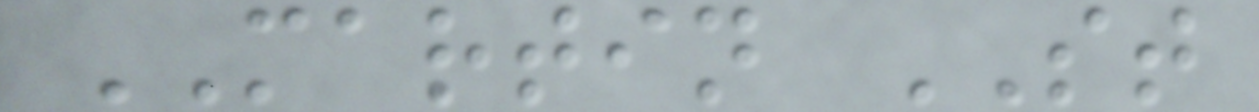MARTIN ST
